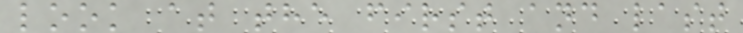look at the first and last
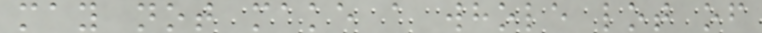may not make a whole lot of
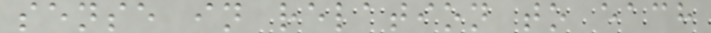sense in relation to each
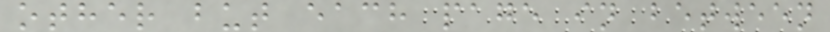other but each page in between
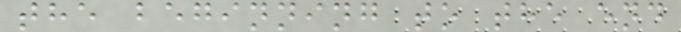the beginning to the end
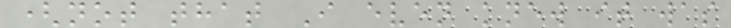(not that I even knew it was
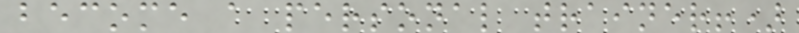become a personal trainer!)
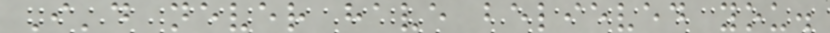I'd never have believed you.
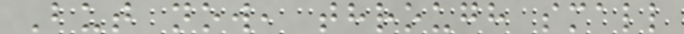But now, through small
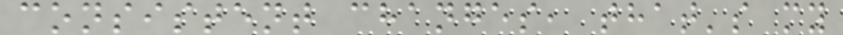consistent changes, that's my
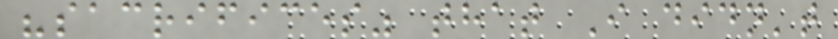"sacrifices" that I didn't
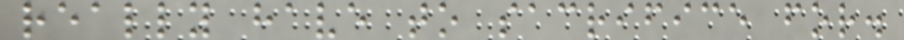really have to sacrifice for.
